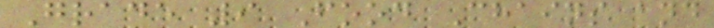Grade 9 Food Chains and
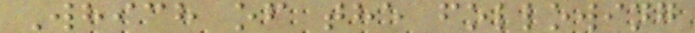Which of the following
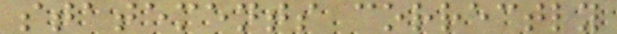statements correctly
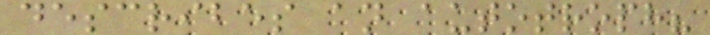describes an autotroph?
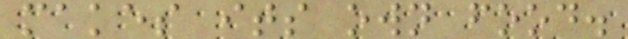makes its own food.
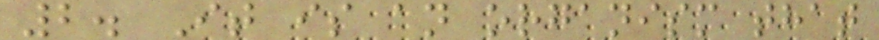2. It is an organism that
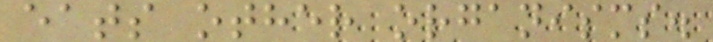eats other organisms.
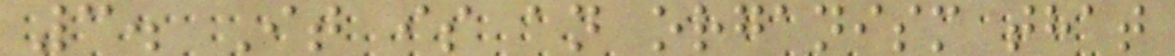3. It is an organism that
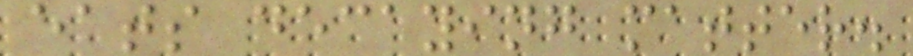eats decaying matter.
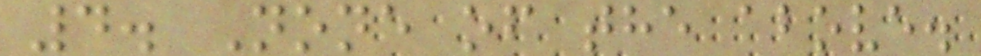4. None of the above.
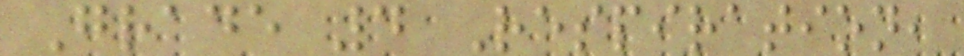Grade 4 Respiration,
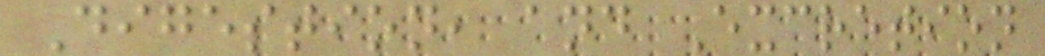Digestion, and Excretion
